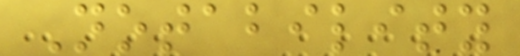Notability
